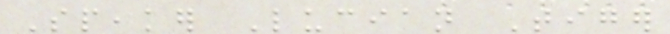Speaker Lucian Tiger
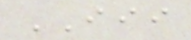III
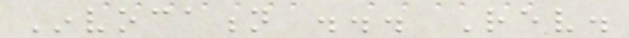Invocation ... Rev.
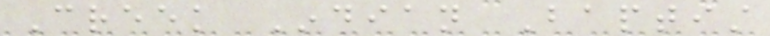Creek Indian Baptist
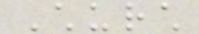Church
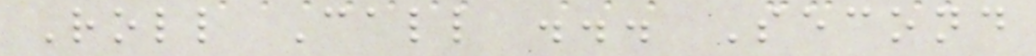Roll Call ... Second
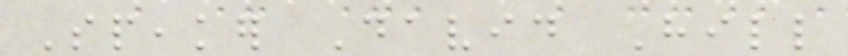Speaker David Hill
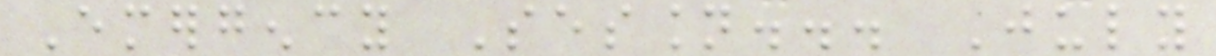Emergency Session... July
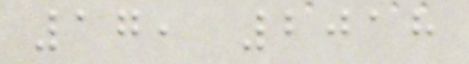17, 2018
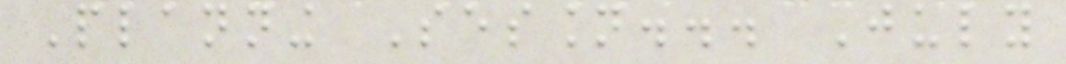Planning Session... July
